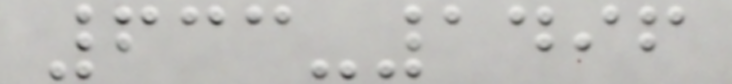633-1496
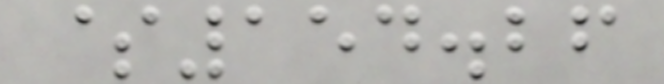$154.26
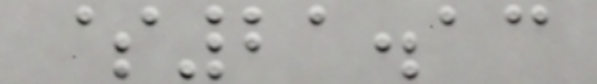$21.13
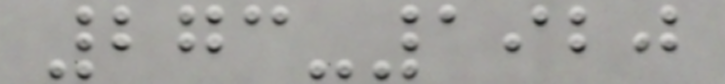273-1920
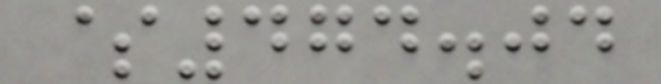$474.04
